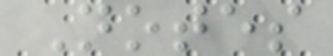Notes
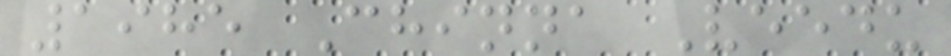1985 Chinna Veedu
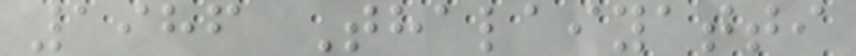1986 Thalaiyatti
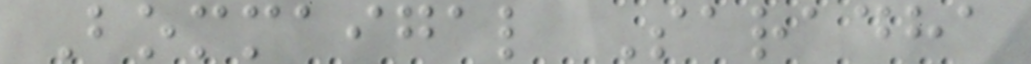Bommaigal Saradha
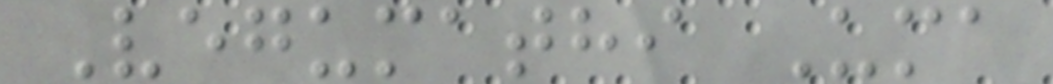Vegumathi Uma
